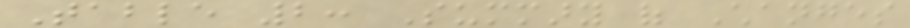Table 2: Summary of Changes
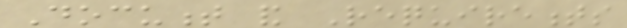Document and Requirements
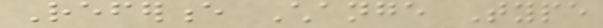Reference Change Type
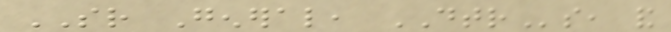SR General, DTRs, and
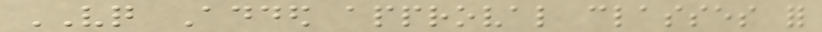VQ Added approval classes for
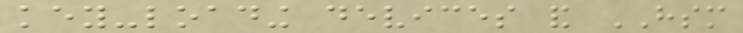key-loading devices and HSM
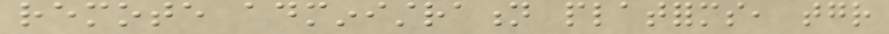remote administration platforms, together
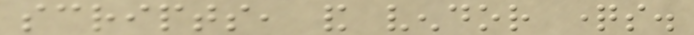scripts, and vendor questions.
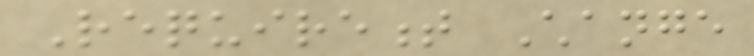Requirement Change
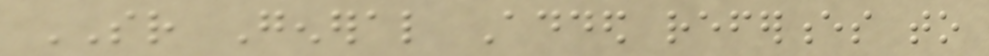SR General Added references to
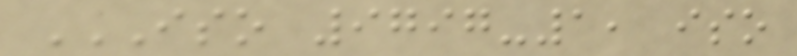ISO 9797-1, ISO
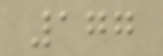177
